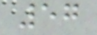57
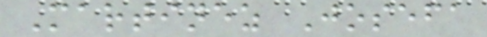Martinez Josefa
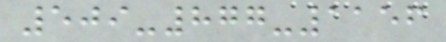509-877-1156
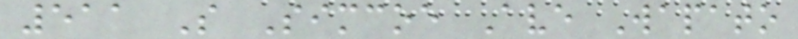511 S Simcoe Ave Wapato
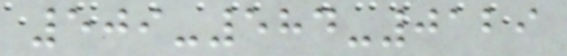509-584-0129
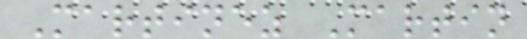Martinez Martin
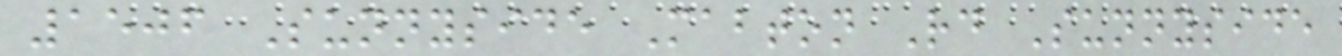1506 Sunnyside Mabton Rd Sunnyside
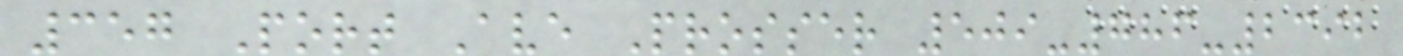357 Port Ave Prosser 509-786-2392
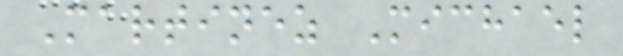Martinez Michael
